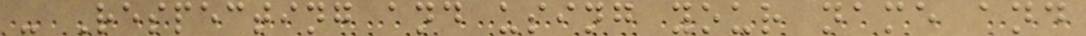- Respecting and using your name and
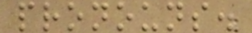pronouns.
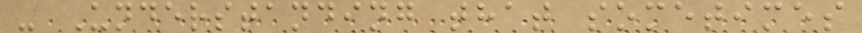- Understanding that sometimes
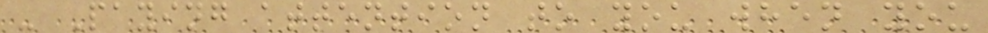- Paying attention to you when you
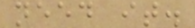need it.
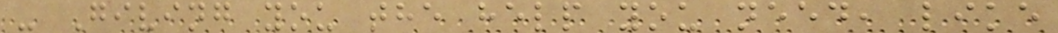- Giving you the help you need, like
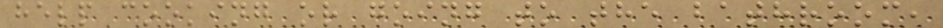help cooking or going to the bathroom,
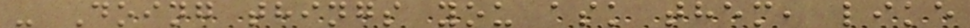- Doing things you ask them, like
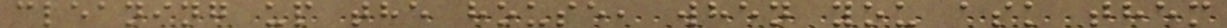cleaning up the house, when you ask them
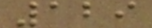129
